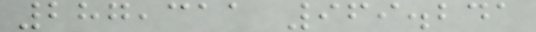287,311 969.241
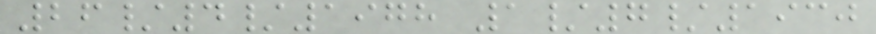26/4/1978 1/7/1930
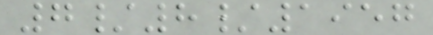7/8/1957
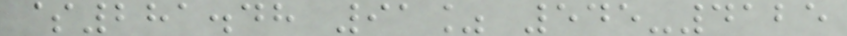$281.48 91% 545-4125
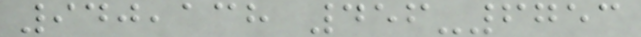940,138 456-6753
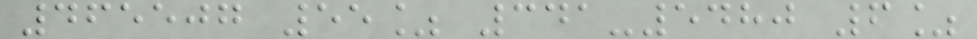465507 55% 341-5480 6%
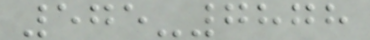575-7878
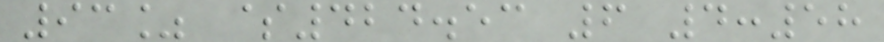93% $424.53 6 4:58
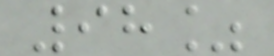98%
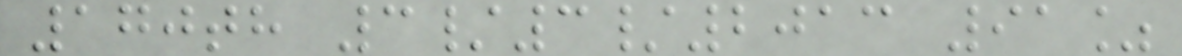170th 3/3/2013 91%
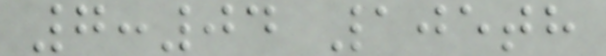7:04 105th
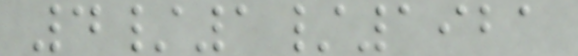4/1/1921
